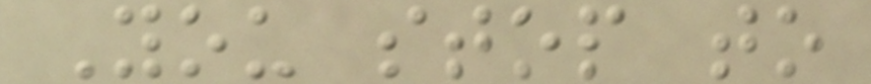You stop to
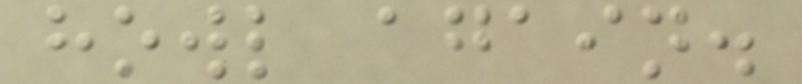howl again.
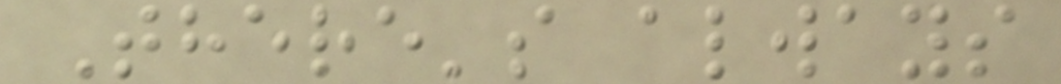There's always
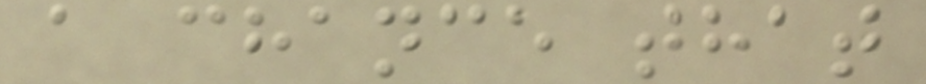a chance that
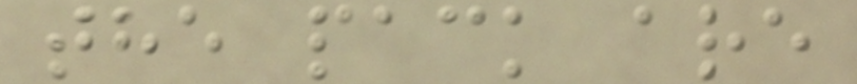the pack are
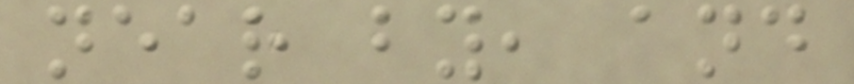near by, and
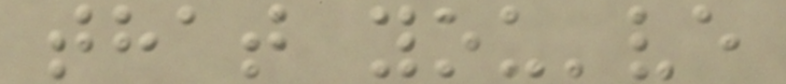that you've
